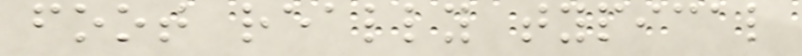foot really typical
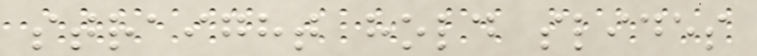straight hold slides
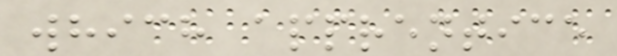which apprentice
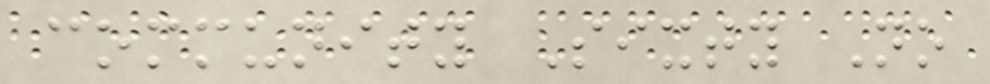community Sixty No
